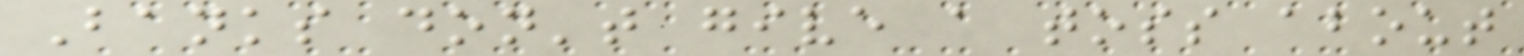Banks don't give a toss about
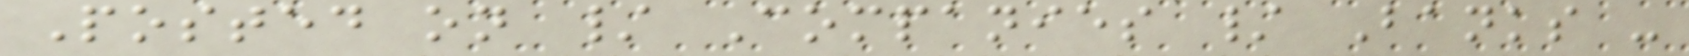Posted on / Companies / Banks -
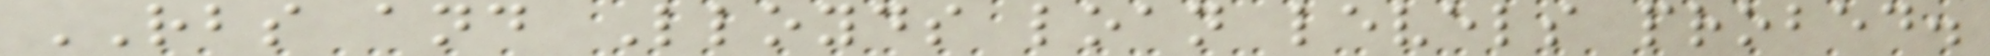RBS and Lloyds loan levels probed.
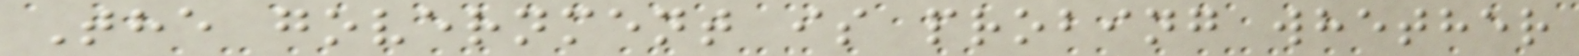The government is probing whether
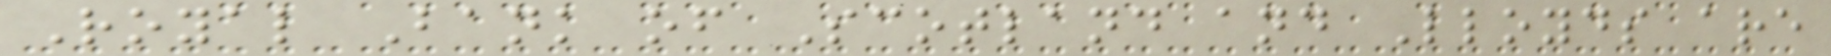Royal Bank of Scotland and Lloyds are
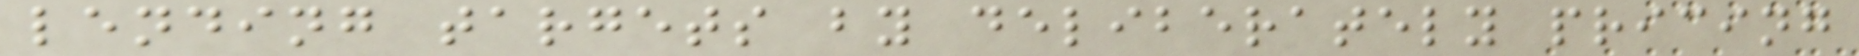lending targets by deliberately pricing
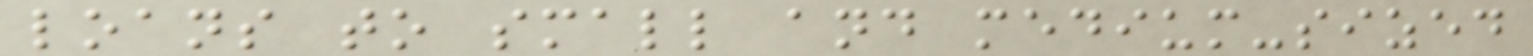loans to small and medium-sized
